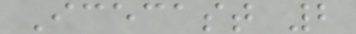Icecast 2
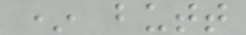* butt
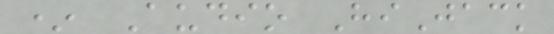* Audio HiJack
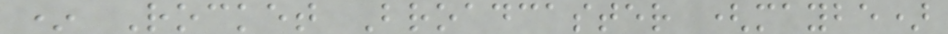* Rocket Broadcaster (maybe)
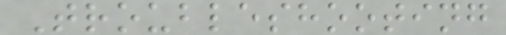Troubleshooting
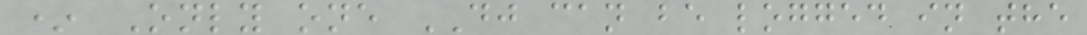* Only one DJ can be logged in the
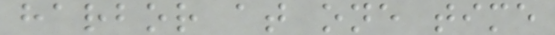harbor at one time
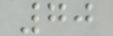70
